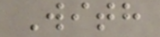With
